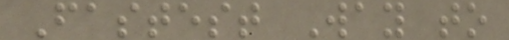Fastest Way to
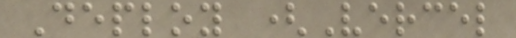Deploy (Vercel
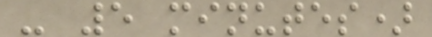- 5 minutes)
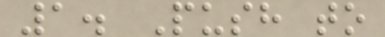1. Push to
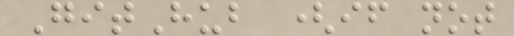GitHub (if not
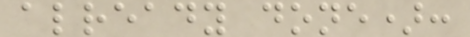already done):
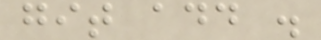git add .
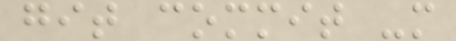git commit -m
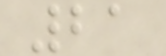21
